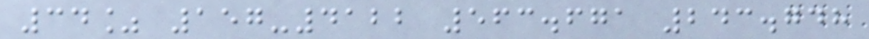34% 157-4122 563.671 243.748
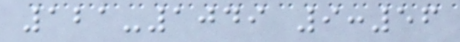121-1049 9:56
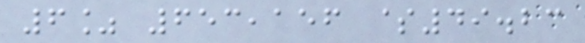6% 653,156 $49.23
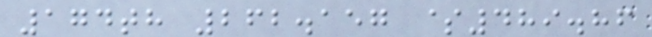174th 262.157 $489.86
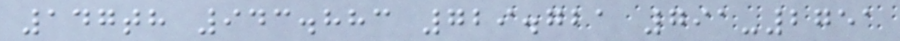147th 943.883 729.721 791-2751
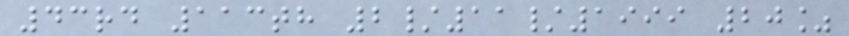43rd 113th 2/11/1999 20%
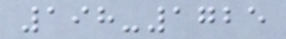198-1725
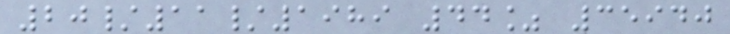20/11/1989 44% 35940
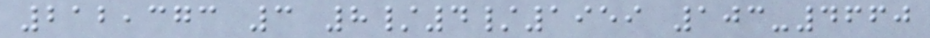212,373 3 8/4/1959 103-4660
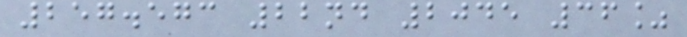257.573 22nd 2045 36%
